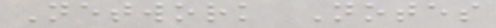Network Notes
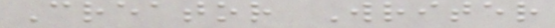Creator Writer
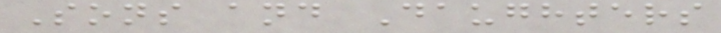Sons and Daughters
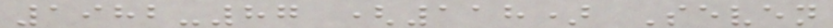1982-87 (118) Seven
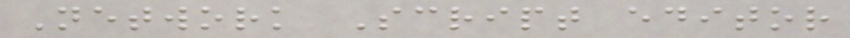Network Script editor
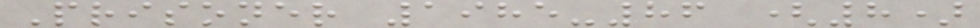Prisoner 1985-86 (8)
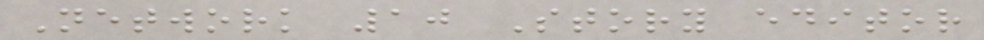Network 10 Story editor
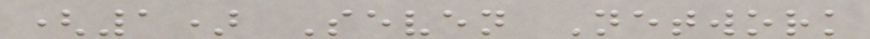(1) Seven Network
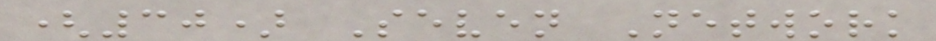(30) Seven Network
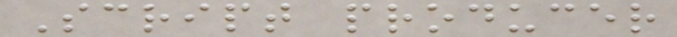Script producer
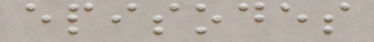episodes
